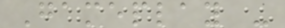Gameplay -
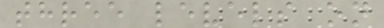three levels on
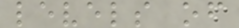levels of
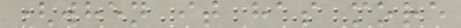(when it has more
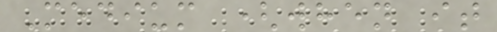Medium (when it
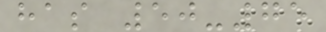has 50-75
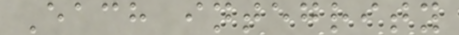Each integrity
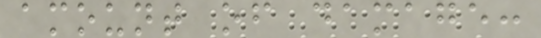amount of damage:
